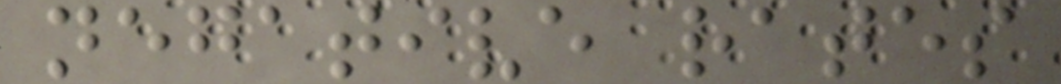negative rates
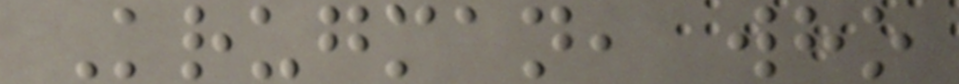Krugman, who
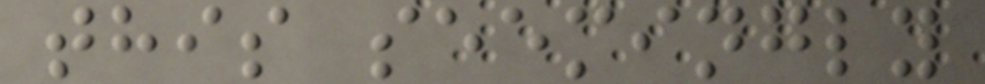this seemingly
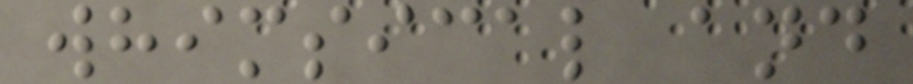whimsical and
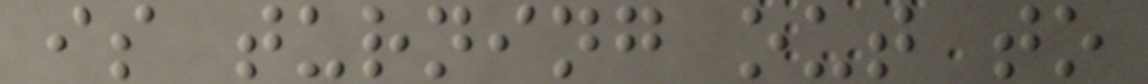is turning out to
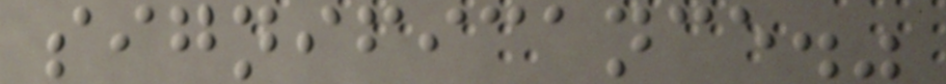significance."
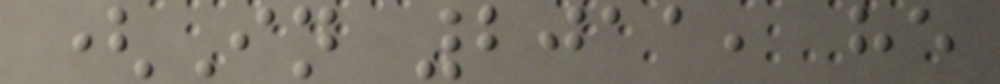(In 2011, he
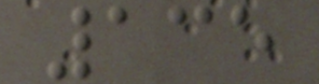135
